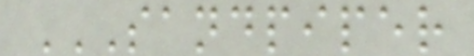SANDPIPER
